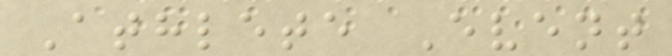Athlete Event
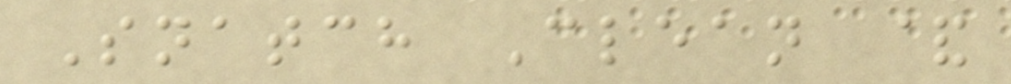Snatch Clean &
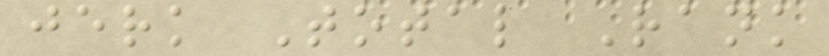jerk Total Rank
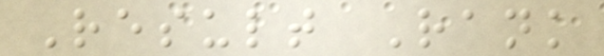Result Rank
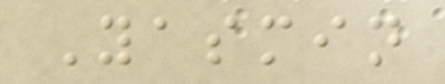Yasmin
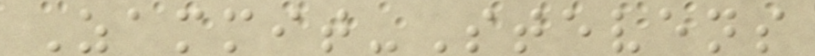Zammit-Stevens
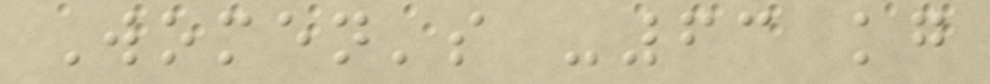Women's -63 kg
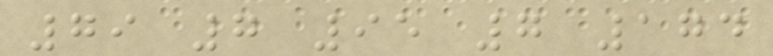79 7 95 7 174
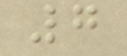7
